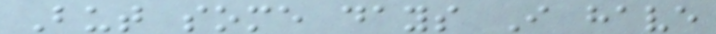But some days I have
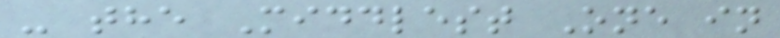- the Middlest One in
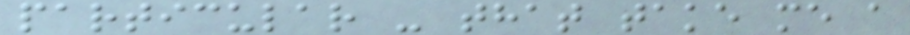particular - that take me a
